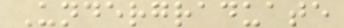Undergraduate
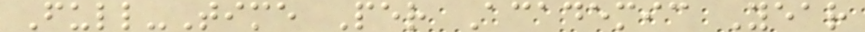Full-Time Per Academic Year
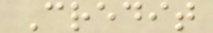Credit
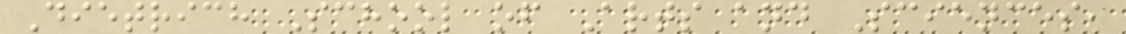Dietrich School of Arts and Sciences,
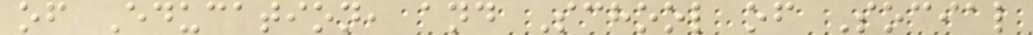of Education, and School of Social
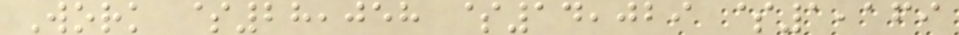Work $28,058 $14,029 $1,169
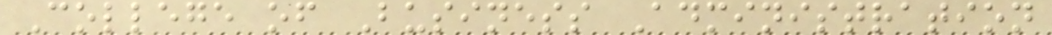College of Business Administration
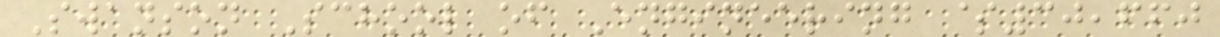Swanson School of Engineering $30,660
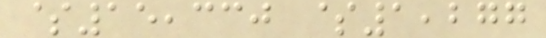$15,330 $1,277
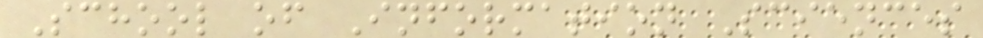School of Information Sciences
